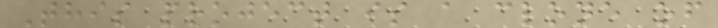This project is a clone of
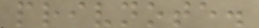privnote.
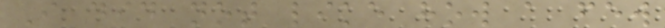I did not like how a few
